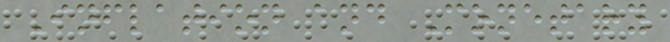Inflation and Monetary
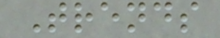Trends
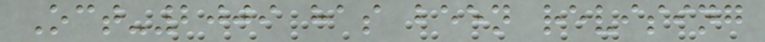Oct-2009 has been revising
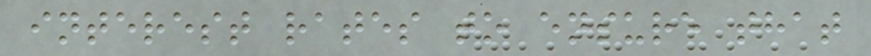interest rates to ensure that
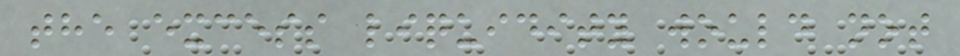the excess liquidity would not
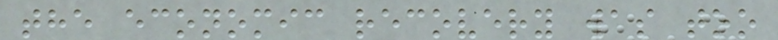the economic recovery was too
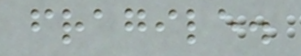fragile.
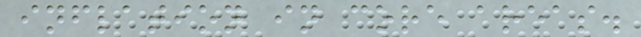inflation in core areas.
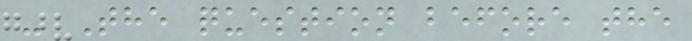- The question before the
